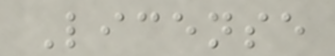License
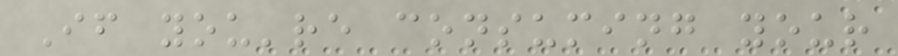If you're consuming your
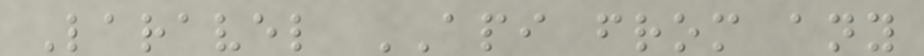Laravel API from any
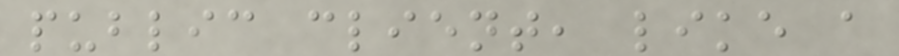public client, like a
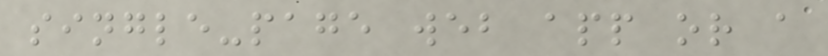single-page web app or a
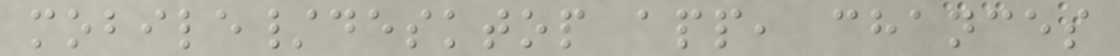mobile/desktop app, chances
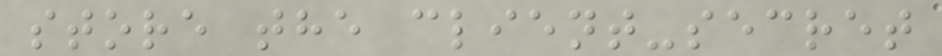store the client-secret
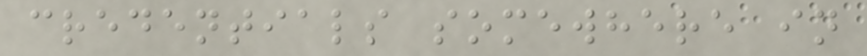credentials somewhere in
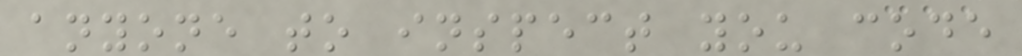anyone to inspect you code
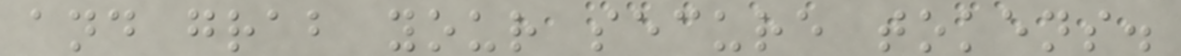and grab your secure tokens.
